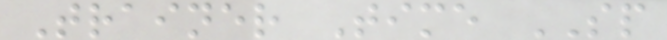Trainer Time SP
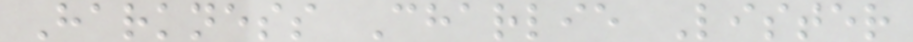Harkness Charlie Lister
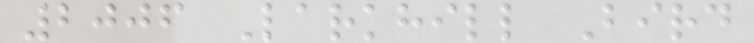2006 Larkhill Bird
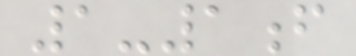1-1f
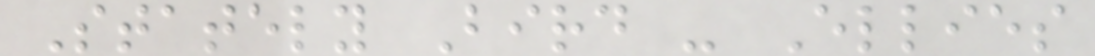Stately Bird - Ellies
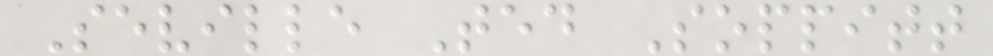Seville Ted Soppitt
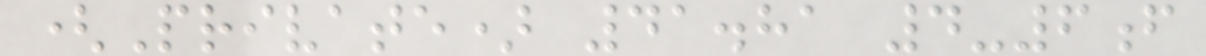(Private) 41.81 4-6f
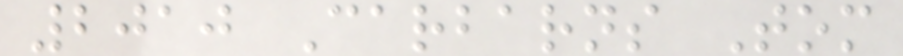2010 Carbarns Tom
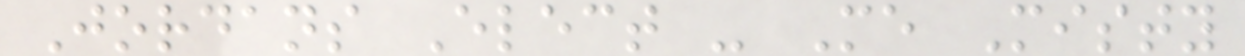Jordans Elect - Me Misty
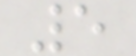5
